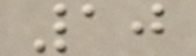10
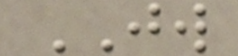JW
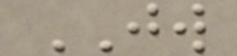JW
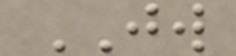JW
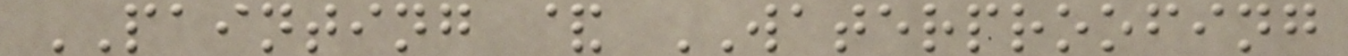PAINTING & WATERPROOFING
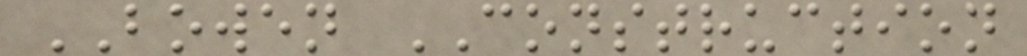BOWEN CONSTRUCTION
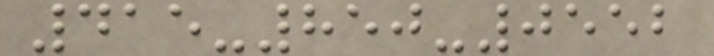415-850-0552
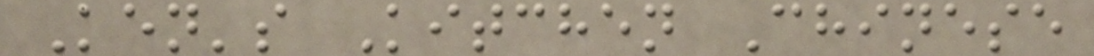Ken's Kitchen Chinese
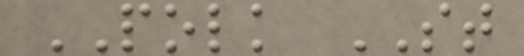POLK ST
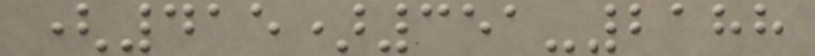(415)351-2188
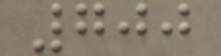700
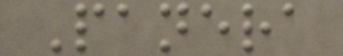Panera
